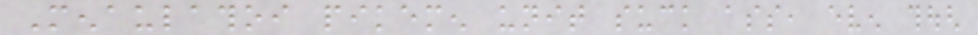Menaulathoi pikemen unit suck ass, even though
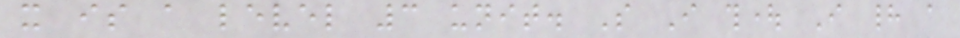it is a level 3 unit. So I thought I had a
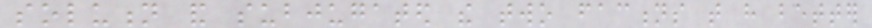solution and subjugated the two factions that have better
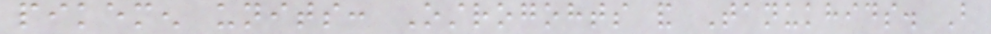pikemen units: Ostrogohts and Tanukhids. But
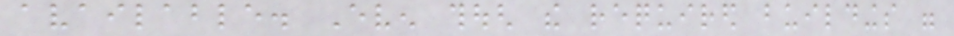available. Even though the required buildings were
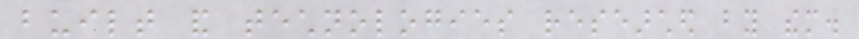built and technologies researched by them.
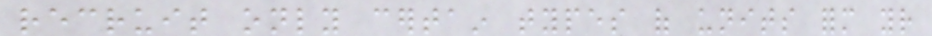recruit only certain types of units form your
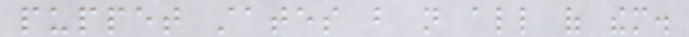puppet states but not all of them.
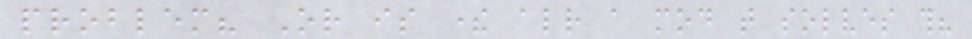problem? Or is there already a mod that solves this?
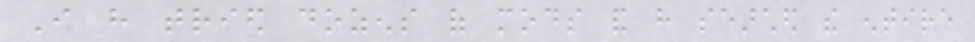I have tried dozens of mods and have searched the entire
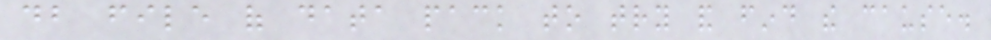db file of data pack to try and find the cause.
